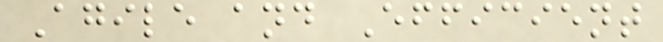Agile and Efficient
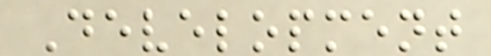Development
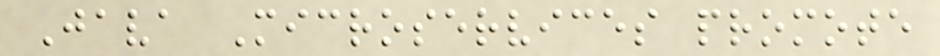Java Microservices promote
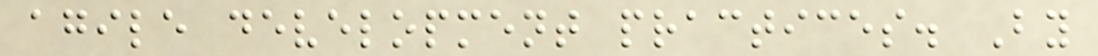agile development practices. By
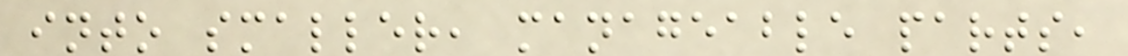into smaller, manageable parts,
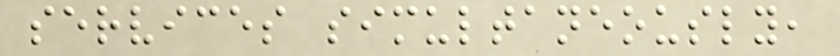services simultaneously,
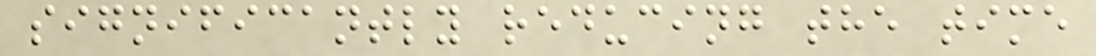significantly reducing the time
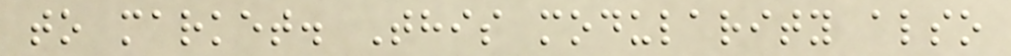to market. This modularity also
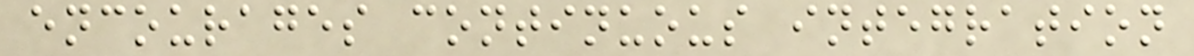encourages continuous integration
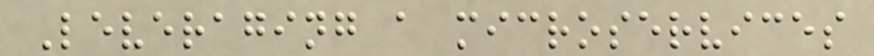Leveraging a microservices
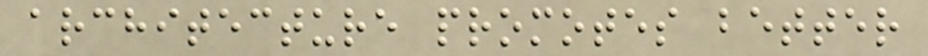architecture promotes better
